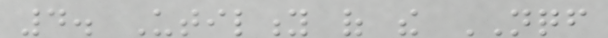4. Utility of the NQF
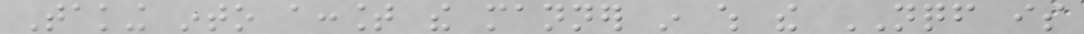Taking into account the manner in which the NQF is
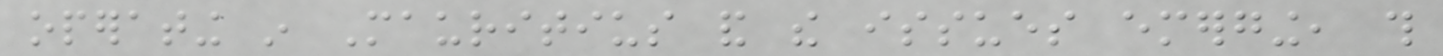operating in Mauritius and the issues emerging, this
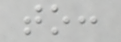to:
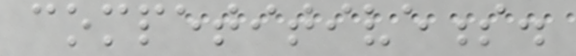competitiveness.
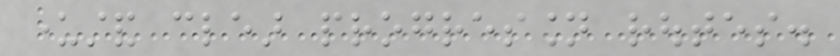understand clear progression routes.
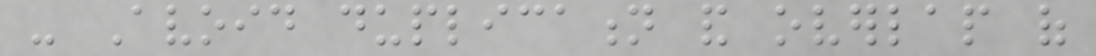- Avoid duplication and overlap of
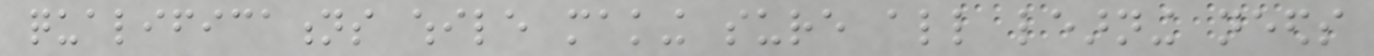qualifications while making sure all learning needs
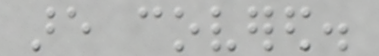are covered.
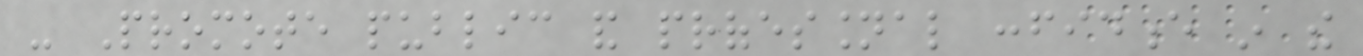- Promote public and professional confidence in the
